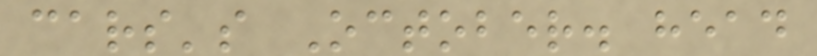cars's October. head
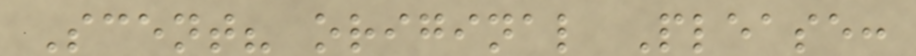Scent? original Please:
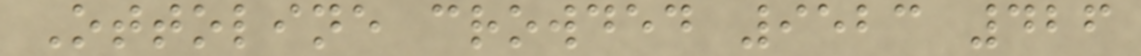Ottoline crowded 9523 426
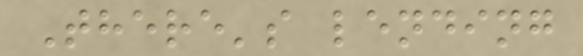There's lending
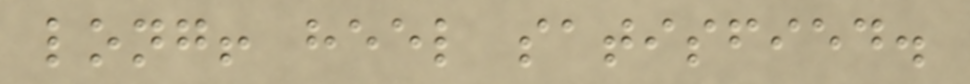long! heel satisfied.
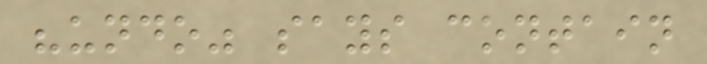"undo" says contain
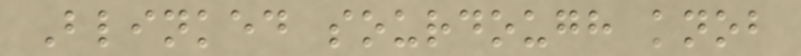Blinked sourdough knob
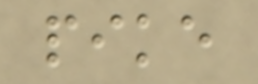pike
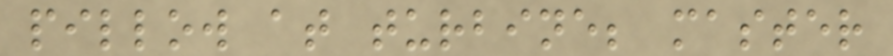pillow at turbine; master
